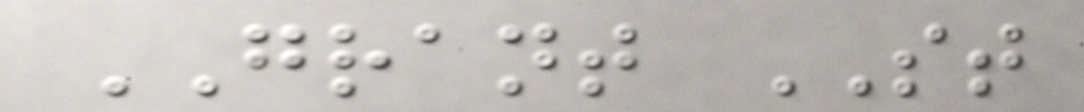GRANT ST
